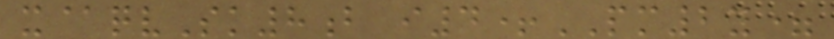x@qvSk8b i4+PM2y=
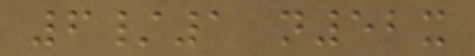6/1 n52x
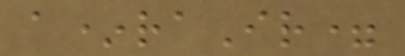a*raIr=
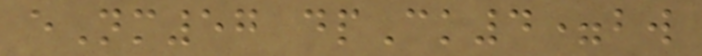eNm57 dpCk4=bw
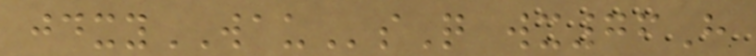jdxyWAUsQ wx76H
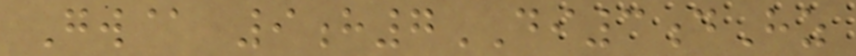Gw@ 9h7DI3dHz
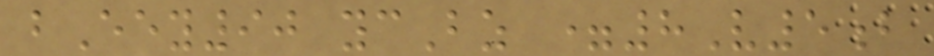bEey90 ycBz =8V5b
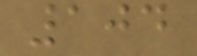104
